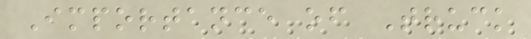Importance of Truck
